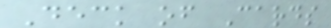Deck of Cards
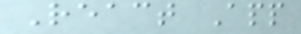React App
